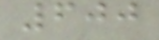600
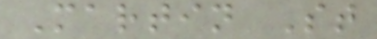Martin St
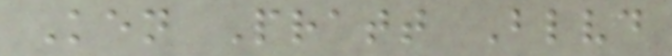Ken Pratt Blvd
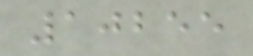10255
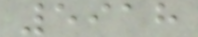5918
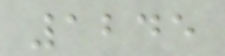1245
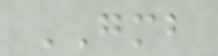GMB
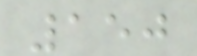150
